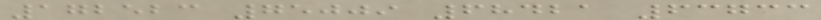172523 75009 68421 63733
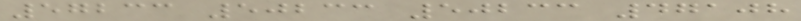57233 50233 50233 47108
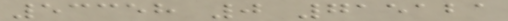53358 0 715121
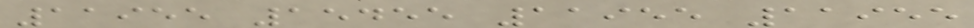11955 15455 11955 11955
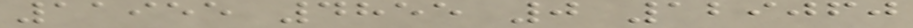11955 4855 0 129060
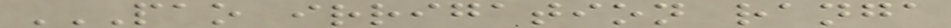PAO IRRIGATION RANGA
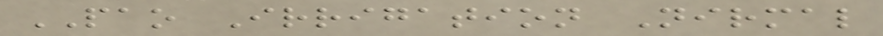PAO Irrigation Nirmal
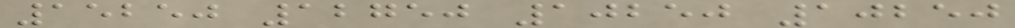15250 12750 10250 10250
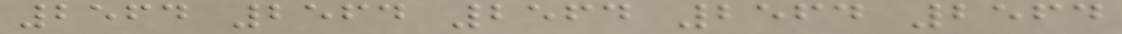2564 2564 2564 2564 2564
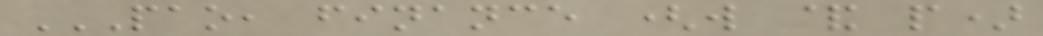PAO, FINANCE (W & P)
